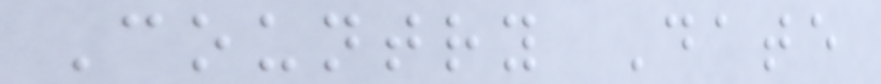Country Date
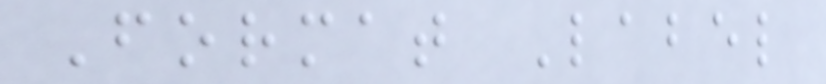Format Label
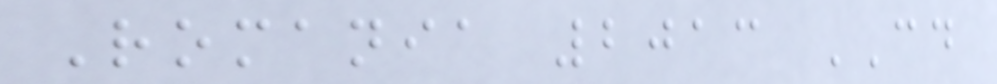Romania 2013 CD
